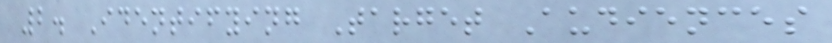2. Identifying Target Audiences
